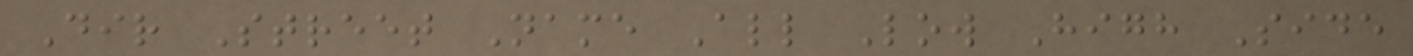Dir Street Name All Low High Side
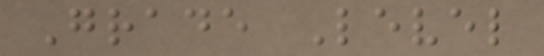Grade Level
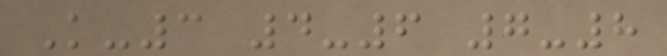K-3 4-6 7-8
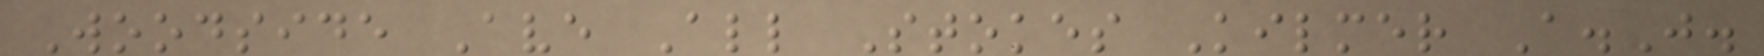Woodside Ave All Stokes Kilmer A.J.
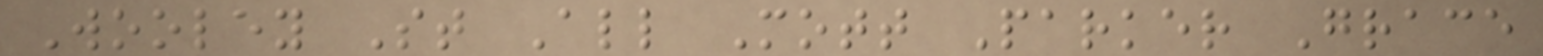Wooley St All Mott Parker Grace
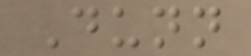Dunn
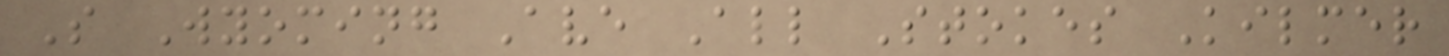S Wyoming Ave All Stokes Kilmer
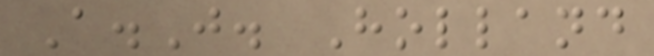A.J. Holland
